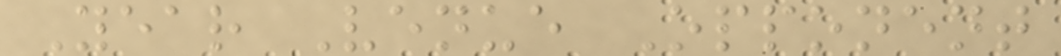Year Venue Opponent
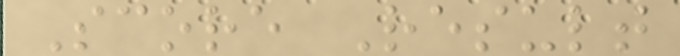Score Result
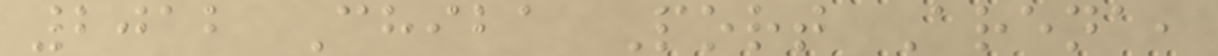2012 Chiba Port Arena,
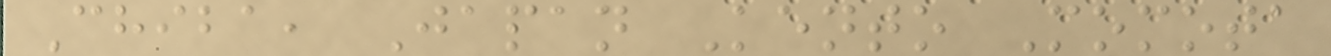Chiba, Japan Kento Momota
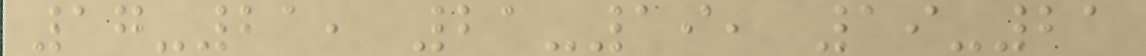17-21, 21-19, 19-21
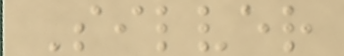Silver
